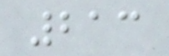213
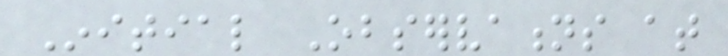Initial Observations at
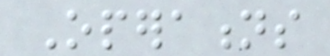Operations
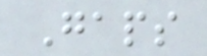Gaps
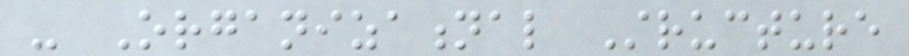- Organizational Structure
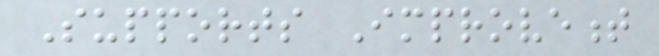Supports Improvement
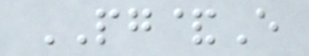PG&E
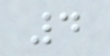4
